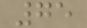75
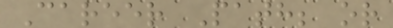Career Path; or
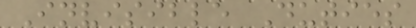Invisible Duties
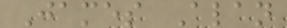James Alan
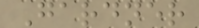Gardner
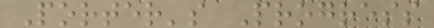Porter's Progress
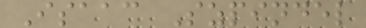Isaac Szpindel
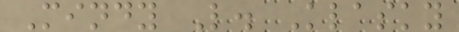Mindy L. Klasky
